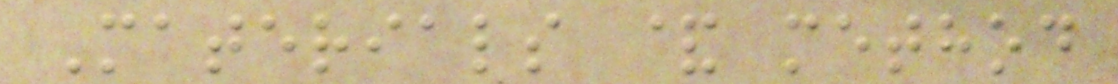Materials & method
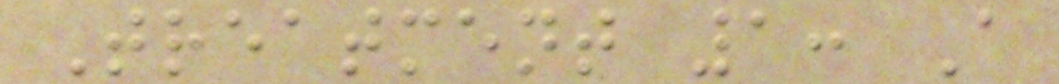Treatment 1: A
